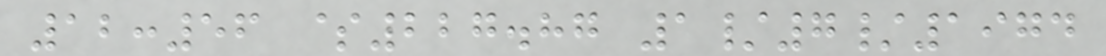12:56 $227.87 1/7/1974
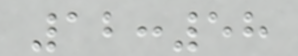12:58
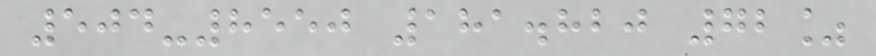504-8550 181.820 72%
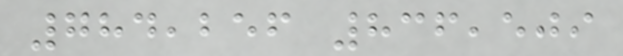784,256 836,509
